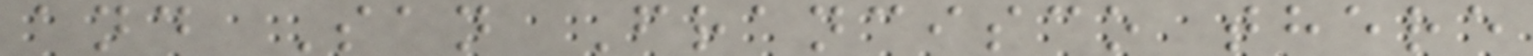and San Francisco there
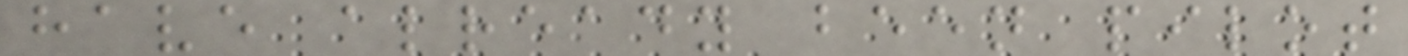have already been pilot
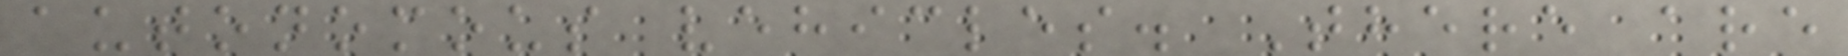autonomous vehicles. There are
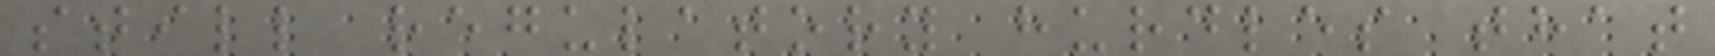still regulatory hurdles that
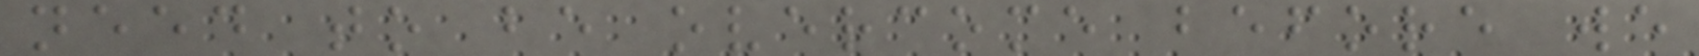need to be overcome before we
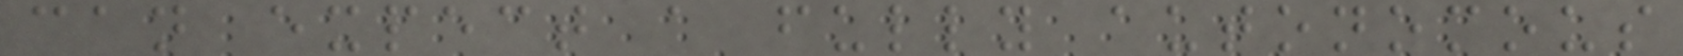can expect a fully autonomous
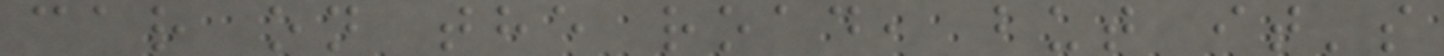car on the road, but it's
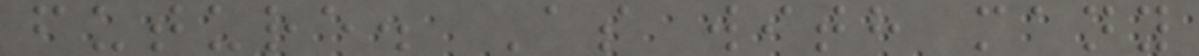future. As with many
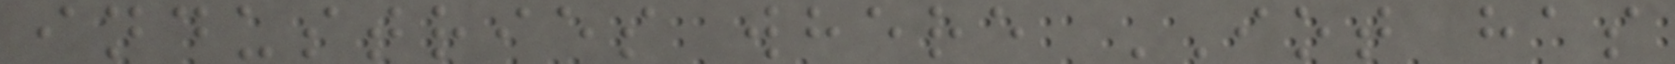industries where IOT has
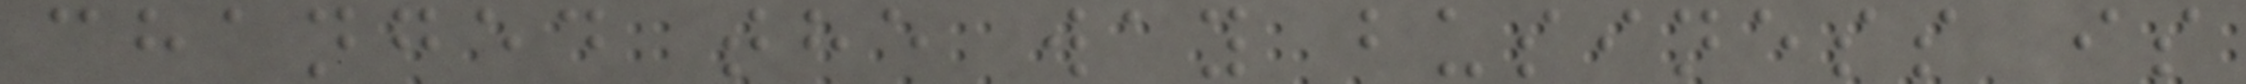changed the way business is
